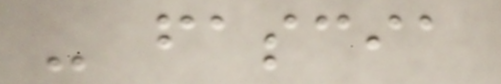- fascia
